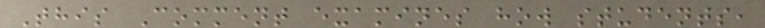This Comment examines how students,
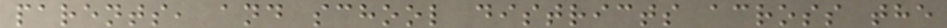parents, and school districts across the
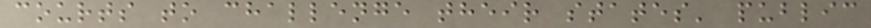courts to challenge their states' public
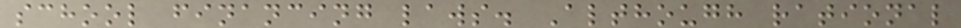school financing laws. Although rational
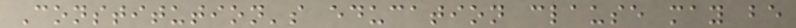Constitution's education clause may be
